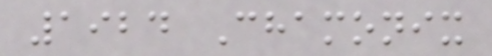1924 Chamonix
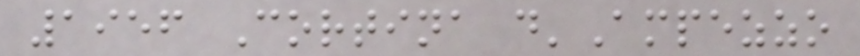1956 Cortina d'Ampezzo
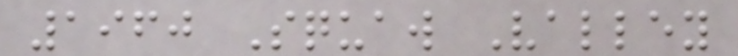1960 Squaw Valley
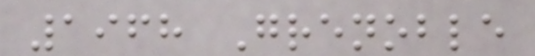1968 Grenoble
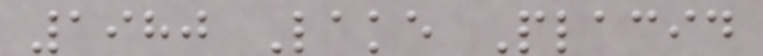1980 Lake Placid
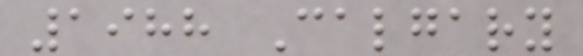1988 Calgary
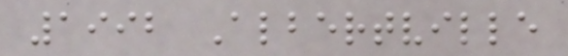1992 Albertville
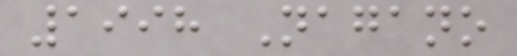1998 Nagano
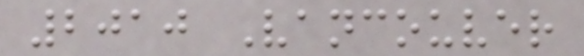2010 Vancouver
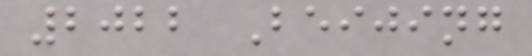2022 Beijing
